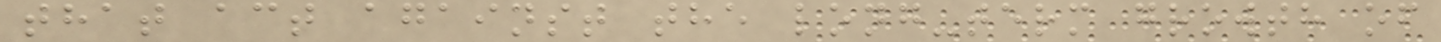that act against the long-term growth of
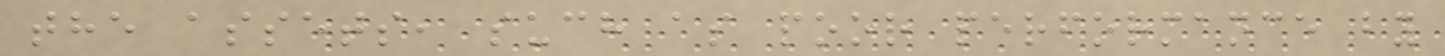the assets, such as poor performance by
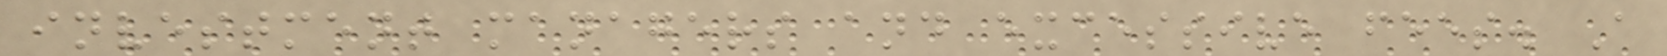investment managers and excessive fees. A
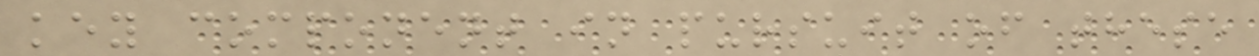key component in pursuit of these
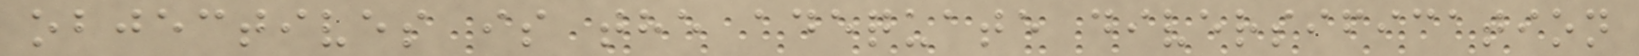objectives is the adequate diversification
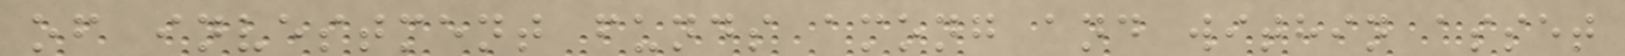of investment funds among and within asset
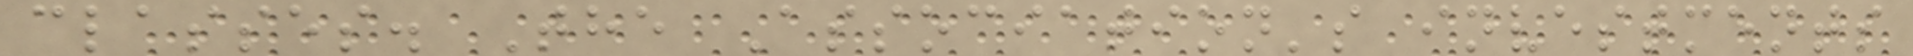classes. The Association's investments
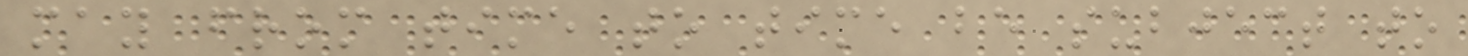may from time to time be subject to
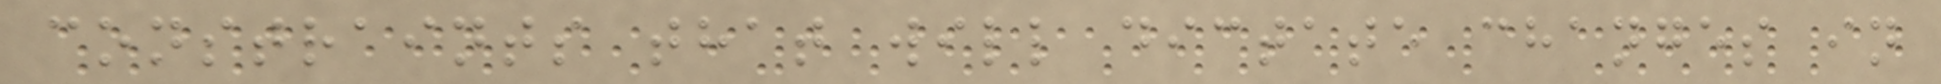constraints that will dictate changes in
